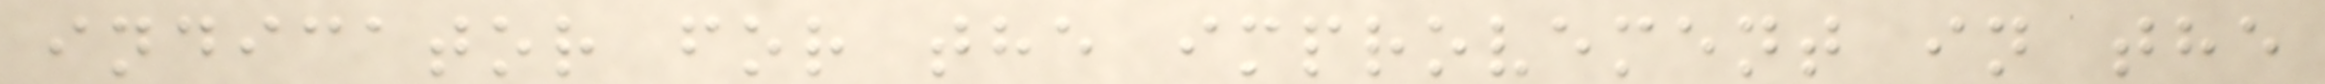indicator for the improvement in the
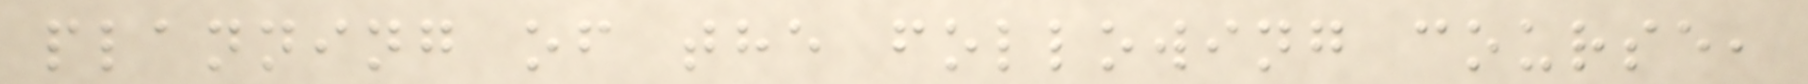planning of the following course,
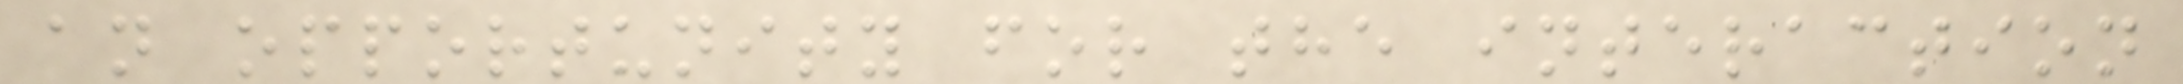an opportunity for the interaction
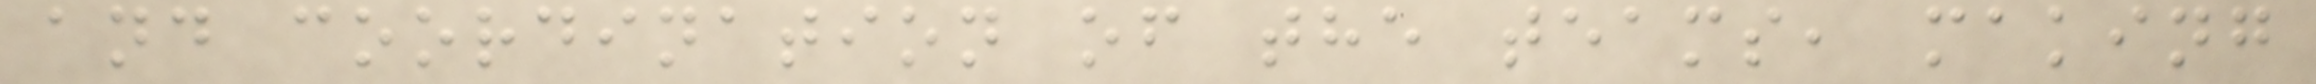and coordination of the teams, making
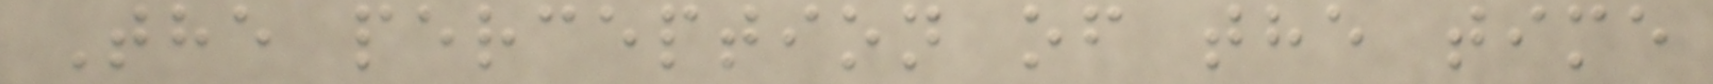The perception of the time
